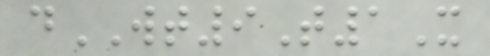dWT9T1X
